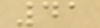41
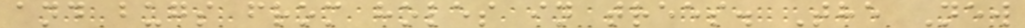and bugs from holes in trees. The New
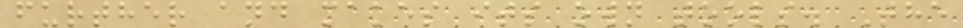further and makes its own tools. The
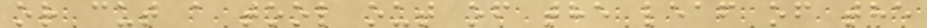or cut a tool out of the leaf of the
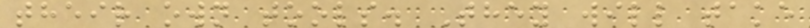their own tools. They will take
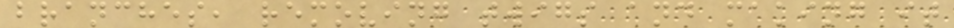branches, removing twigs and making it
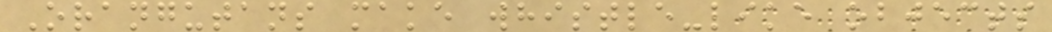Orangutans make whistle-like objects
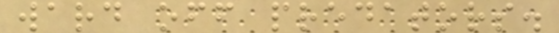ward off predators.
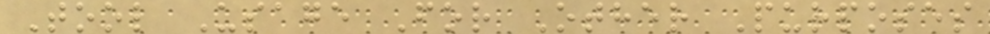Tool Usage For Other Purposes
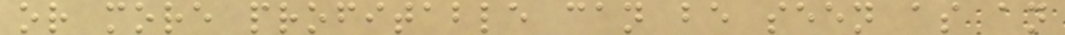or more profitable can be seen as an
